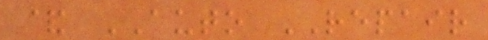& AUTO REPAIR
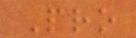Pro
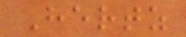Hertz
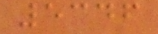5346
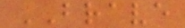BRAVE
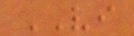VI
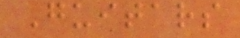Guitars
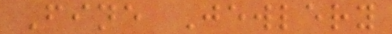Fine Jewlery
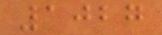1027
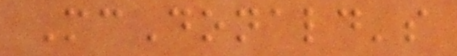McDonald's
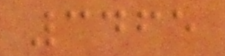3465
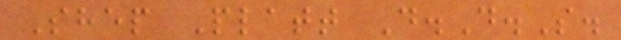Shep Platt D.D.S.
